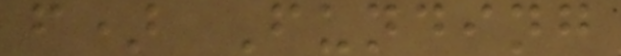f) Funding
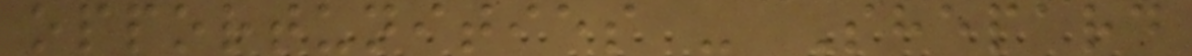opportunities - Shepard
